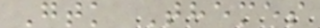Gtk Themes
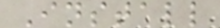Install
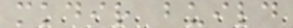mkdir build
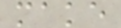make
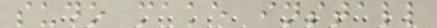sudo make install
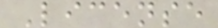License
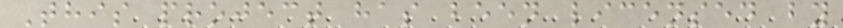This project has been licensed by
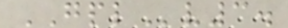GPLv3.
